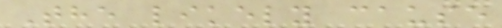The likely cause
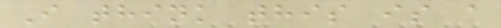I think this is a
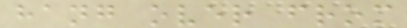hang over from
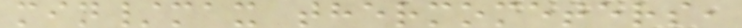min/max thermometers,
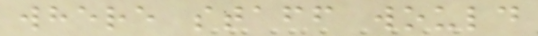where staff would
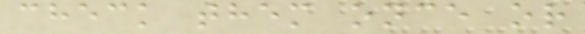check them once or
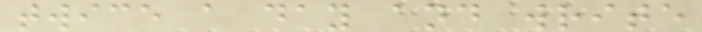twice a day and write
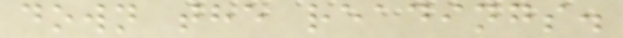down the readings.
